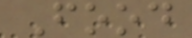Food
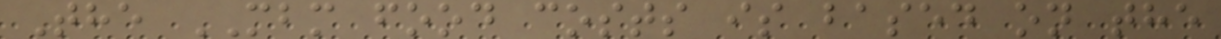The MBM food costs is based on the
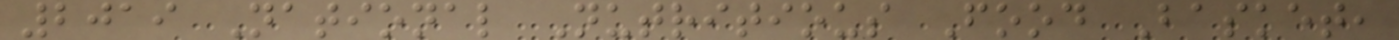2019 National Nutritious Food Basket,
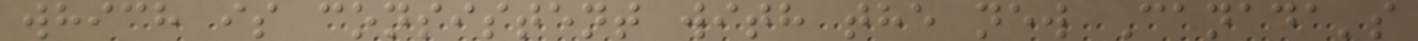which is consistent with the new Canada's
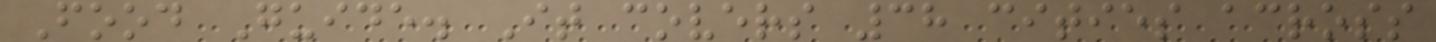Food Guide. It covers 38 cities across
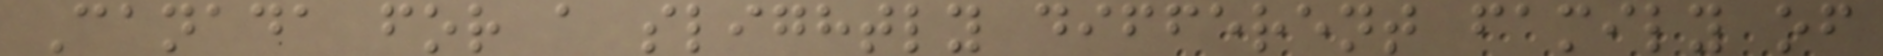Canada for a slightly different family of
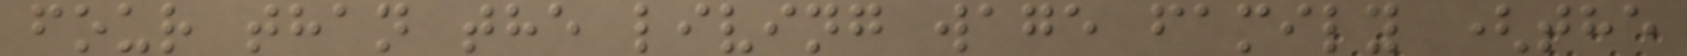four than the living wage family (the
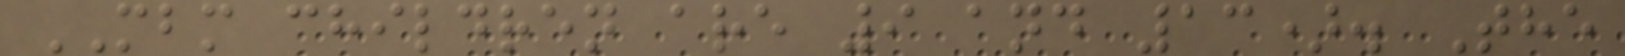MBM children are 9 and 13). The
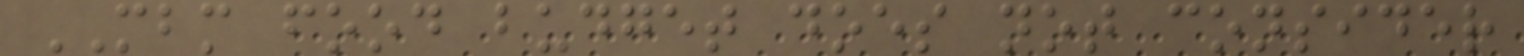MBM food budget does not consider
